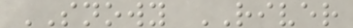SNOWY RIVER
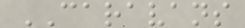CARAVANS
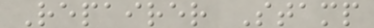Repairer Stamp
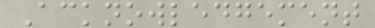Acknowledgement
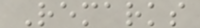Remarks
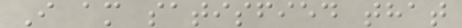I am satisfied that
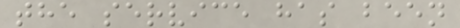the service has been
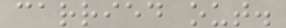carried out.
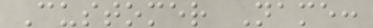Customer Name:
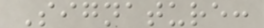Signature:
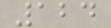124
